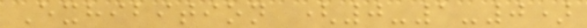Exhibition (0-1-0)
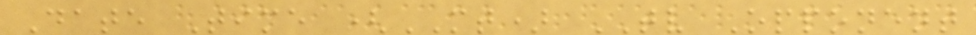Date Time (MT) TV Opponent
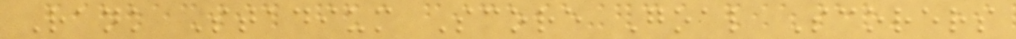Rank Stadium Score Goal Scorers
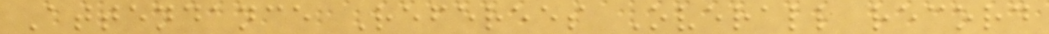Attendance Referees Overall record
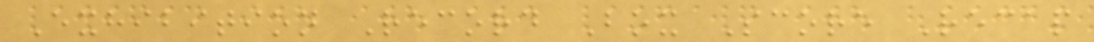Exhibition Record Box Score Recap
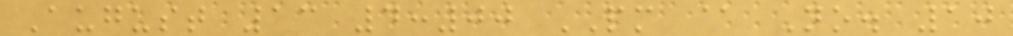August 13 4:00 PM @ No. 10
